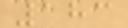183
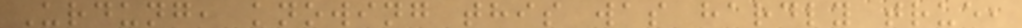Urdung, knowing this was hardly true,
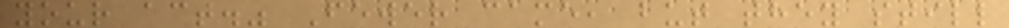your act." Fewer came, but they still
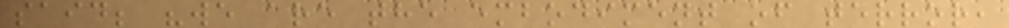said; "we are the embodiment of terror,
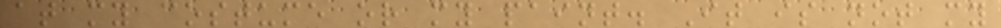at my costume or my paint. It is not my
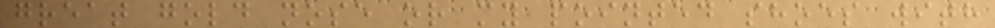great gold nose or my pointed shoes with
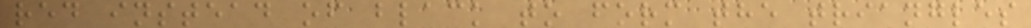red instead of black to form the triangles
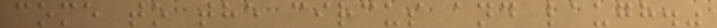come to the circus and laugh."
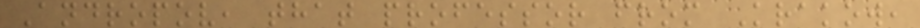Andropov, that professor from Krakow,
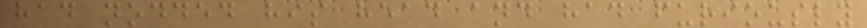had nodded his head and had furiously
